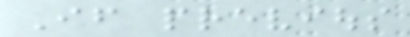If previous
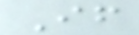If
